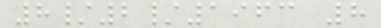8/2/1963 8
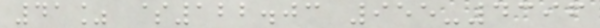41% $122.03 955-4396
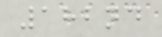182nd
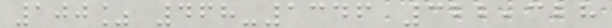100% 468-1346 322,328
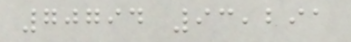70794 93,291
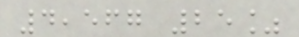4,567 25%
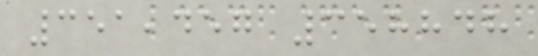351,457 358848
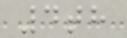4th
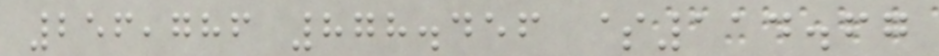256,786 878.456 $114.67
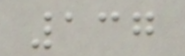137
